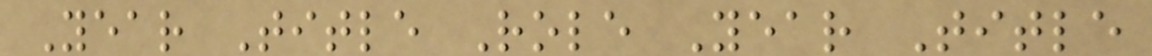Year Title Role Year Title
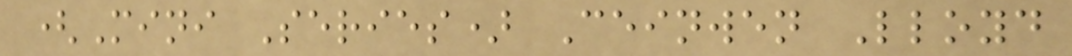(Mini Series) Ceinwen Lloyd
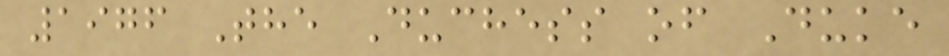1976 The Duchess of Duke
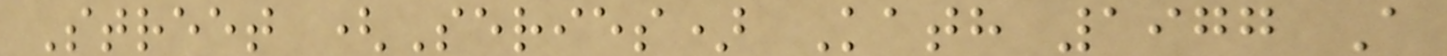Street (Series) Kath 1977 A
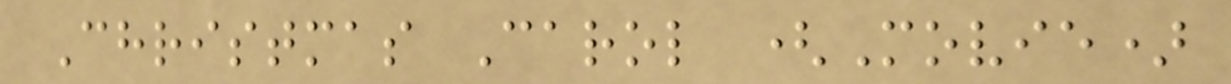Christmas Carol (Movie)
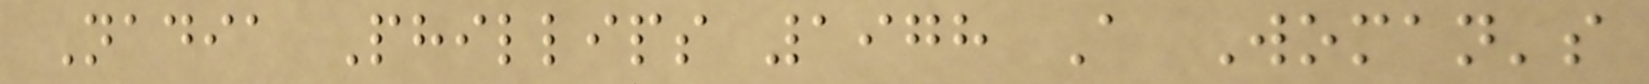Nadia Phillips 1978 A Woman's
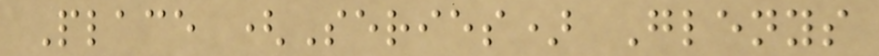Place (Series) Glenys
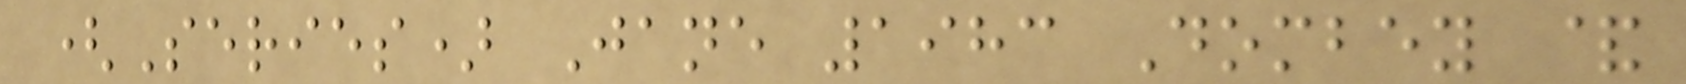(Series) Jane 1983 Dombey &
